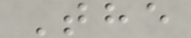The
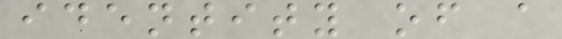identity of a
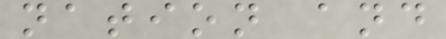nation and
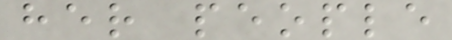her people
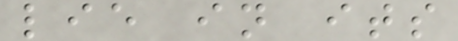lie in its
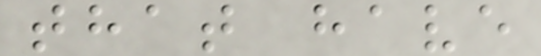that have
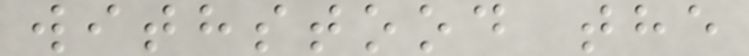withstood the
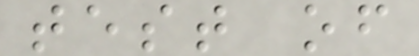test of
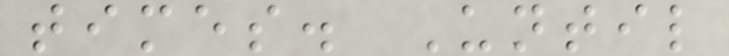times. Until
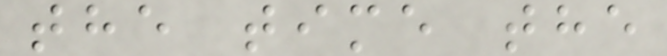the time the
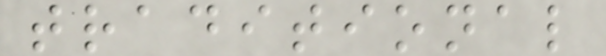traditional
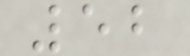52
